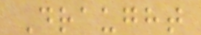Draught
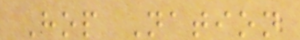Hop Nation
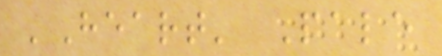'Heart' Pale
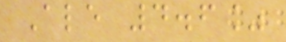Ale 4.6%
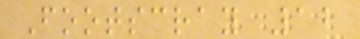Footscray 12
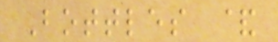Bottles &
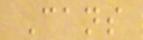Cans
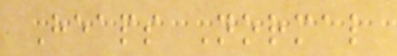Heaps Normal
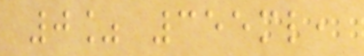0% 355ml,
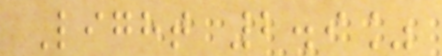Light 2.9%
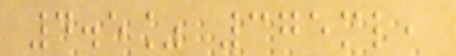4.5% 375ml,
